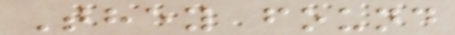They found
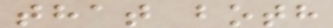that both
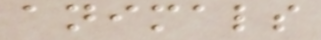animals
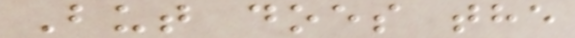But does the
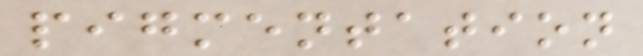pigmentation
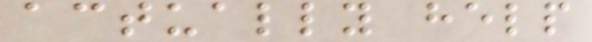actually help
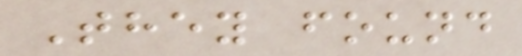They found
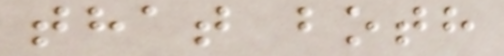that both
